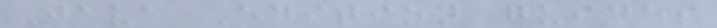Java Edition guides
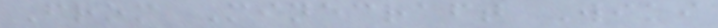From Minecraft Wiki
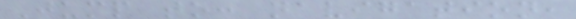Jump to: navigation,
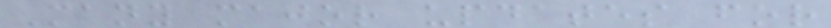Many major updates for
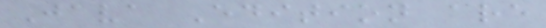Java Edition are
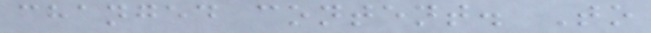changed content. To
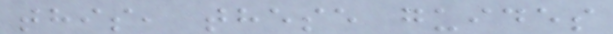this, these guides
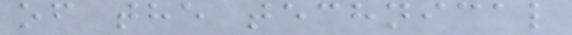of the technical
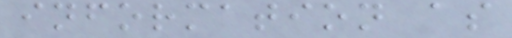information as
